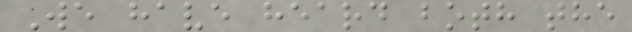We have heard both the
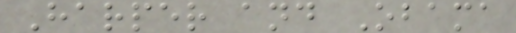Harper and Obama
